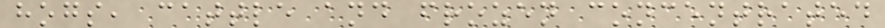hogs, cattle and frozen concentrated
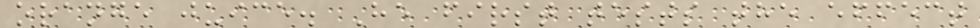orange juice. He first tests the effect
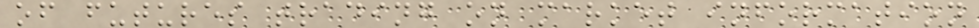of futures trading on market information
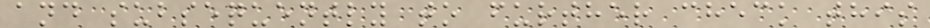and subsequently to further check this
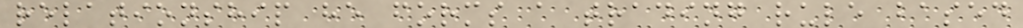relationship he forms a trading rule based
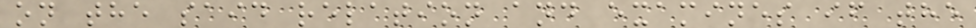on the said relation and examines if the
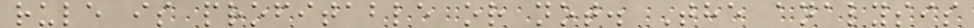rule is profitable or not. The analysis
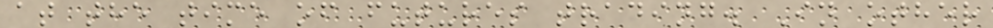at the time of futures trading. In other
